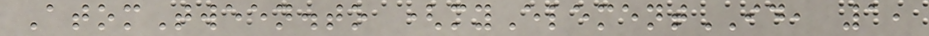AtomTween.to (myElementID, 1,
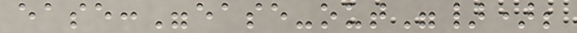ease:"ease-out"});
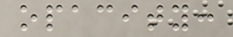opacity:
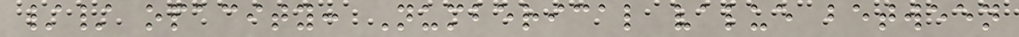// opacity: Numberical value between
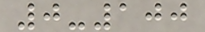0-100
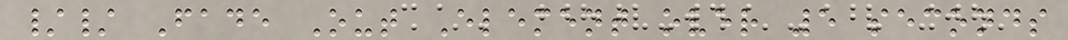// Fade Out Element over 5 seconds
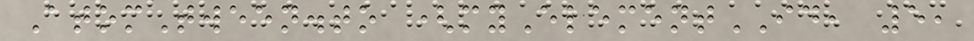AtomTween.to (myElementID, 5,
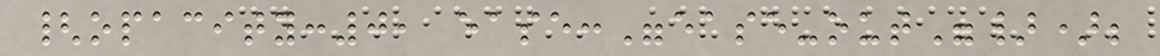{opacity:0, ease:"ease-out"});
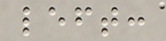left:
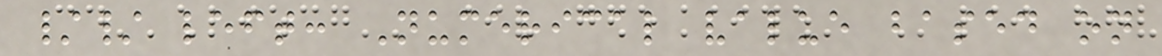// left: Numerical value based on
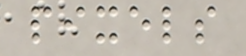pixels
